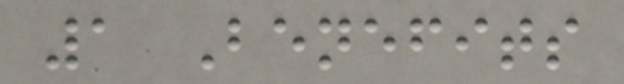1 Benefits
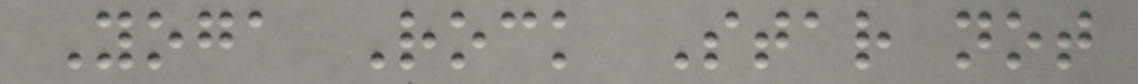Yoga Rock Star not
